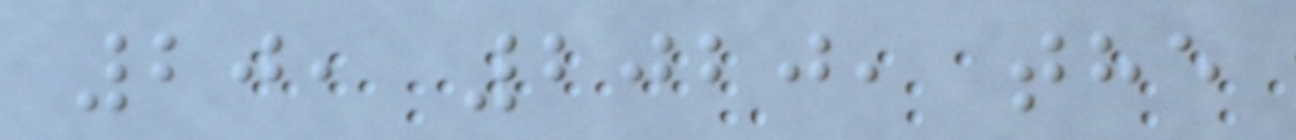20, 2020, the
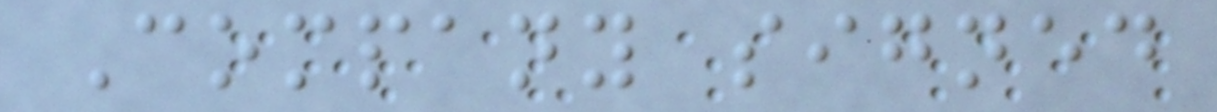Company signed
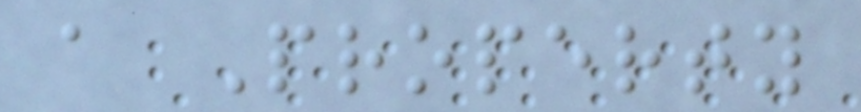a Property
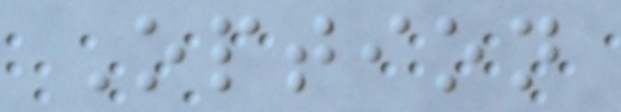Option
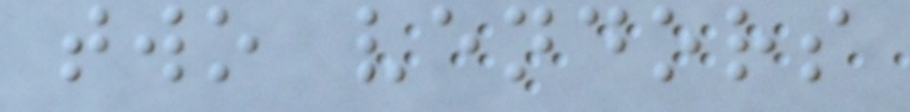two vendors
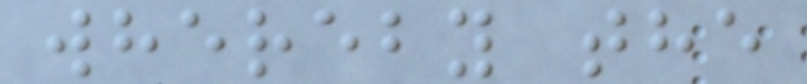whereby the
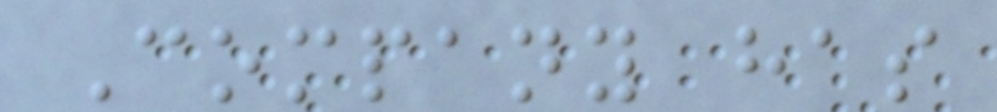Company has
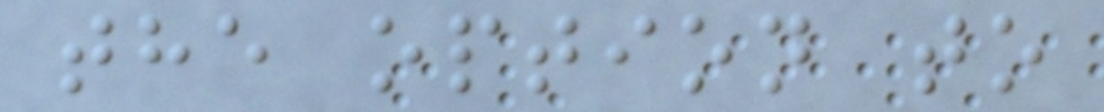the option to
